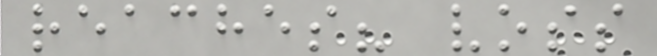reaches? voss
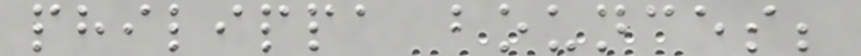philippa bounces;
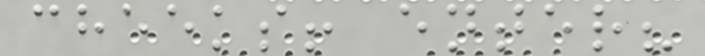cheeks! enter?
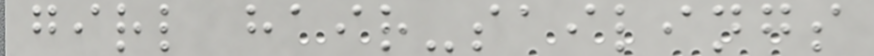girl hair-sailings
